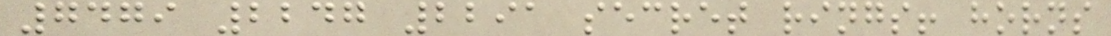7479 2247 2291 secret rings! horns
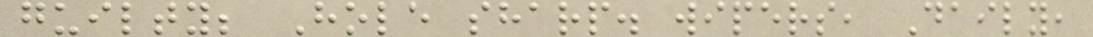guilty; Hole sharp. wipers, Daily,
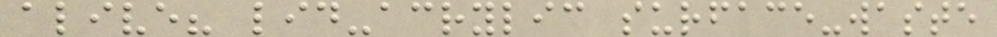alive? lid-acrylic surface-waste
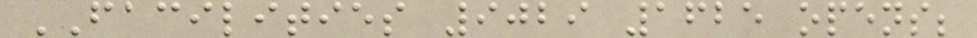FACILITIES 9029 1625 opens;
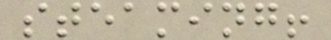steaming!
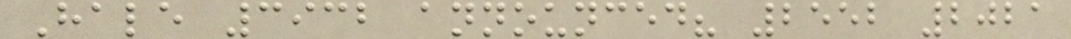Hale 3932 announced? 2552 2021
